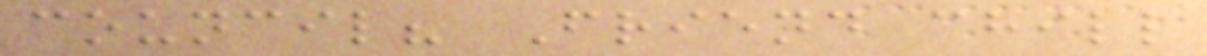council? Friend chill
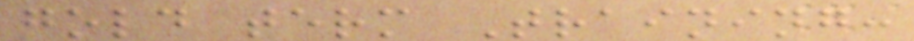gold term Training:
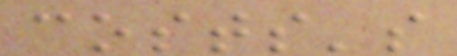costs's
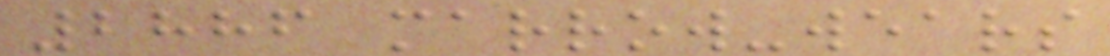2886 marrow-wears
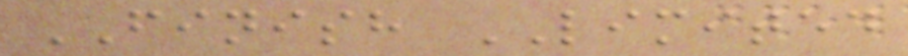FINISH LIMITED
